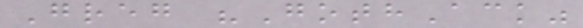Greg "GothAck"
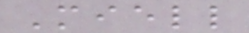Miell
